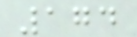174
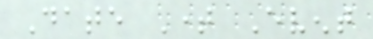Date Time Event
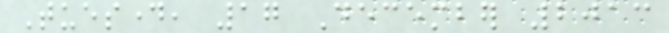Tuesday, 17 December 2013
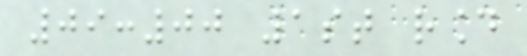09:00 1st round
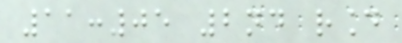11:05 2nd round
